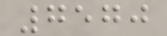7570
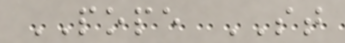POPE ST
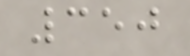350
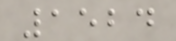1524
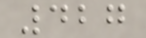427
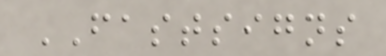FASTSIGNS
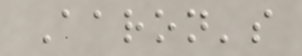Aaron's
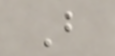B
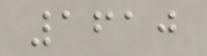1610
